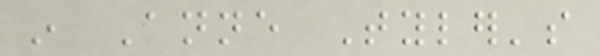in Anne Tyler's
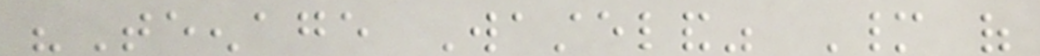"Teenage Wasteland" Many of
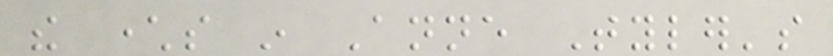the characters in Anne Tyler's
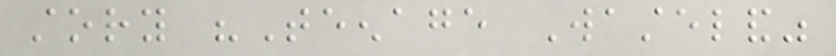story "Teenage Wasteland"
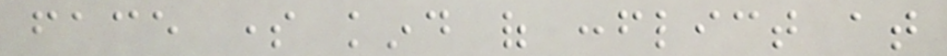face some kind of conflict at
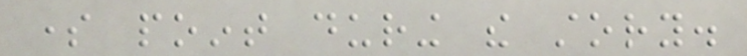some point during the story.
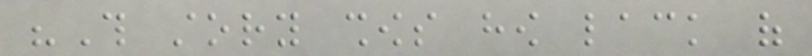"This story shows how lack of
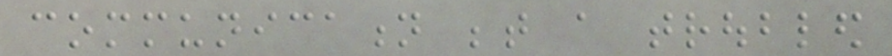communication between a troubled
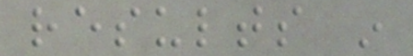results in
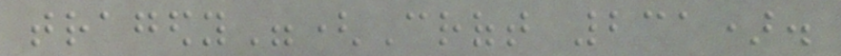tragedy"(Croft 231).
